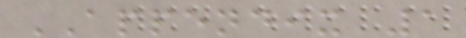APPENDIX 1
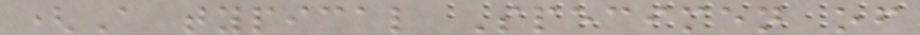(A typical Specimen of
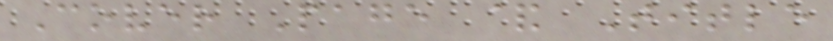Cover Page & Title
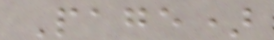Page)
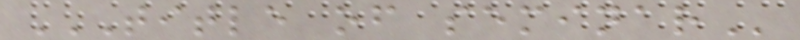TITLE OF SEMINAR
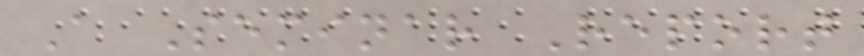A Seminar Report
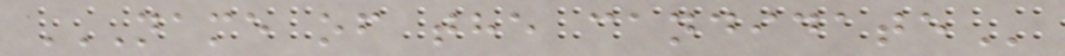NAME OF THE CANDIDATE
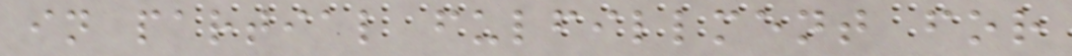in partial fulfillment for
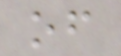of
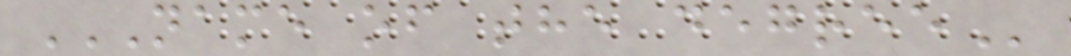NAME OF THE DEGREE
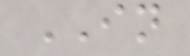IN
